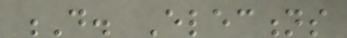D. Elections
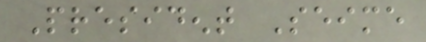President Seime
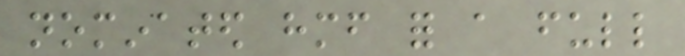nominated himself for a full
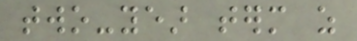two-year term as
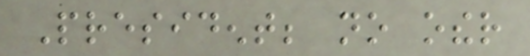President; no other
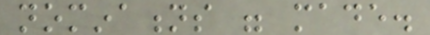nominations were made.
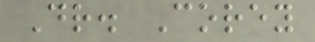Dr. Corey
